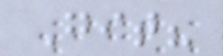Git?
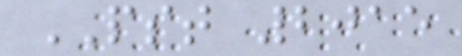PST 2015
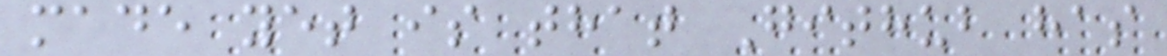made yet is that Github has
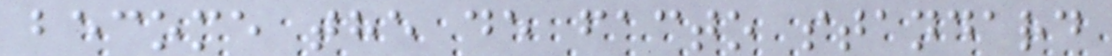become the de facto standard
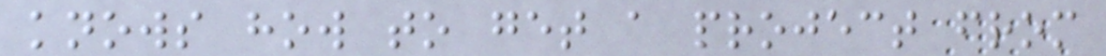knows how to get a project from
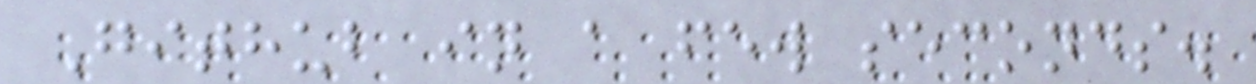Github in a few seconds.
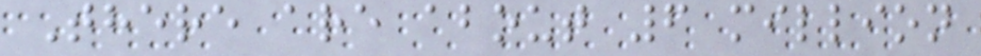There are about 6 million
